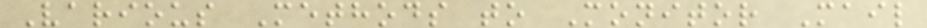Various Methods to Monitor Mail
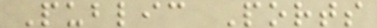Public Ports
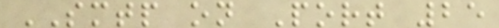SMTP on Port 25
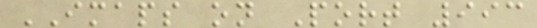IMAPS on Port 993
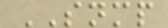SNMP
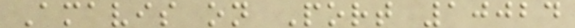Amavis on Port 10024
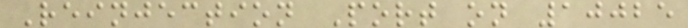Reinjection Port on 10025
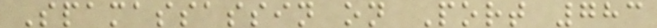Spamassassin on Port 783
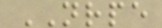NRPE
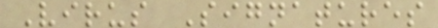Virus Signatures
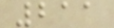211
